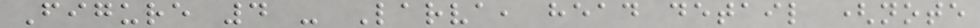Figure 4 - Larva, head detail (note
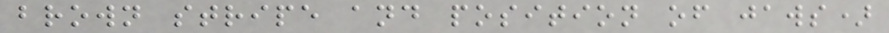brown stripe and position of jaws)
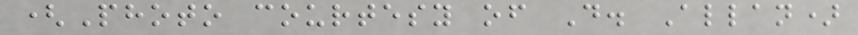(Photo courtesy of D. Allan)
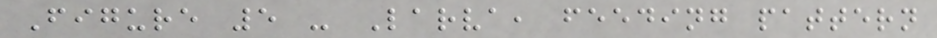Figure 5 - Larva, feeding pattern
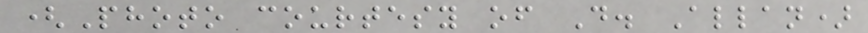(Photo courtesy of D. Allan)
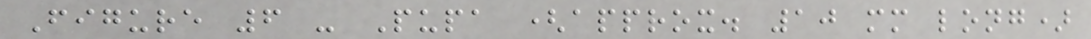Figure 6 - Pupa (approx. 10 mm long)
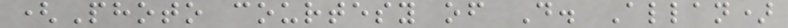(Photo courtesy of D. Allan)
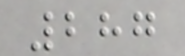287
